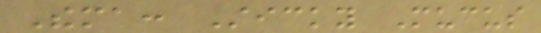Thema: Sticky Mucus
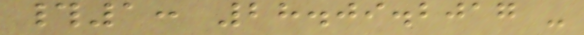#1: 28.09.2017 -
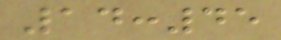14:45
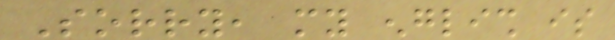Sorry, my english is
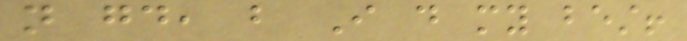not good, but I do my best!
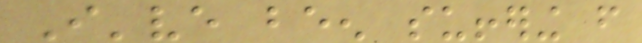I've been suffering from
